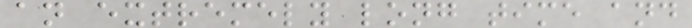an extremely long time and
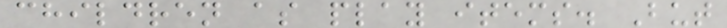children as play items. But
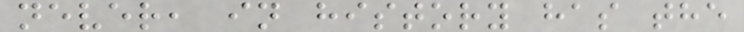never, in history has the
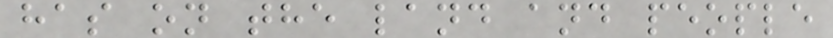has on the land and people
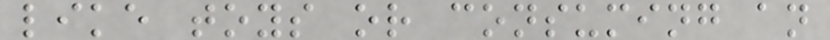like toys or consuming an
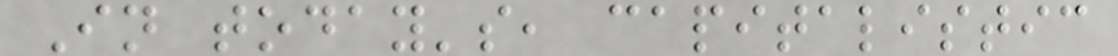In today's, capitalistic
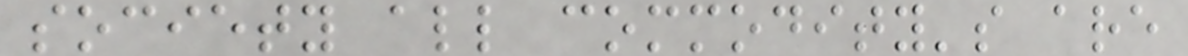society all commodity's are
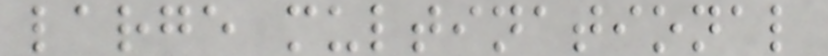large multinational
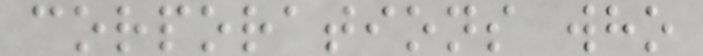corporations who
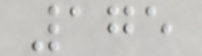175
